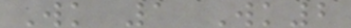Wk 1 Wk2
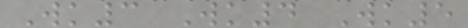Wk3 Wk4 Wk5
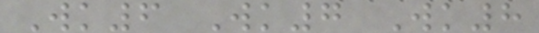Wk6 Wk7 Wk8
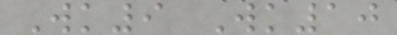Wk9 Wk10
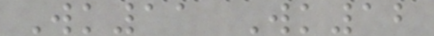Wk11 Wk12
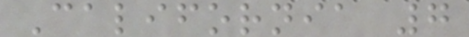California 7
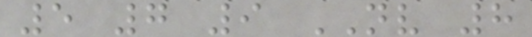5 7 9 NV 8
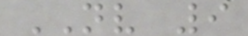NV 9
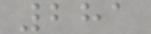281
